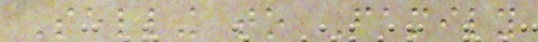Selling to Family
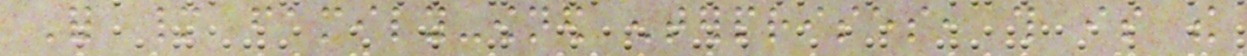For many family-owned enterprises, this is the
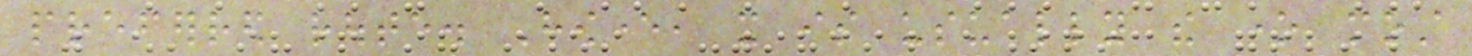preferred route. However, it is usually the one most
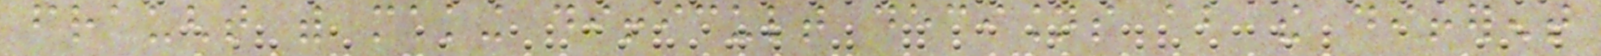fraught with making difficult decisions about the different
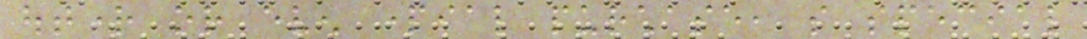outright or even partial purchase, so special
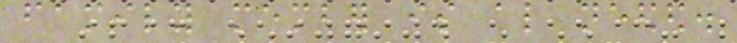family member is also needed.
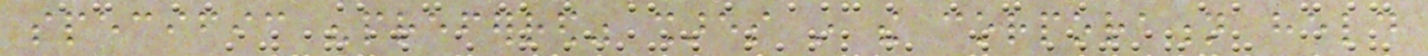specific "preferred" shares in the corporation held
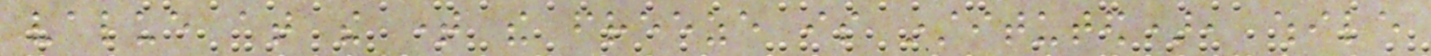value at the time the freeze is instituted), while
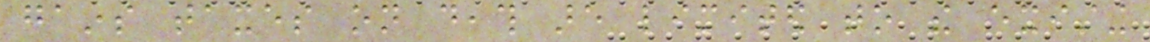gains taxes on death are limited to the existing
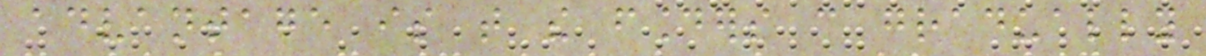advantage is that the founders can gradually
